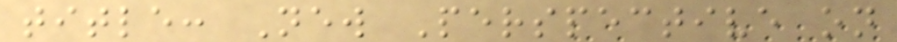title: New Perspective on
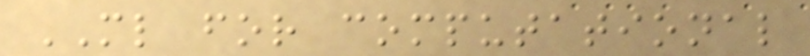ML for computational
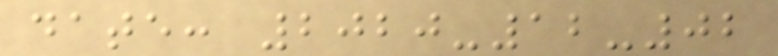date: 2020-12-02
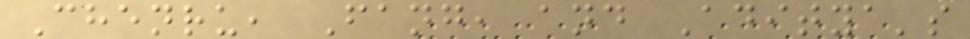Chenru, Fang, and Aditya's
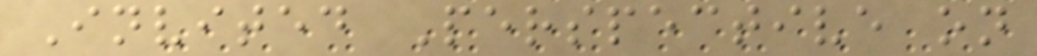Invited Perspective on
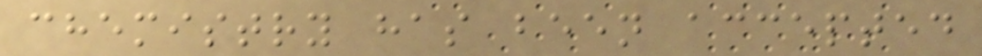chemistry has been accepted
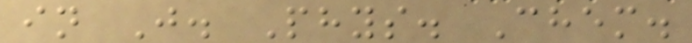in J. Phys. Chem.
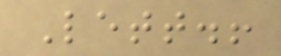Lett.!
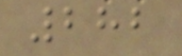282
